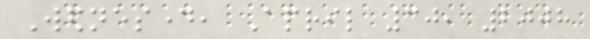Wednesday, April 30, 2008
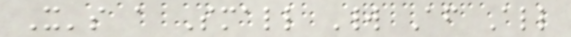It's a Small World After All
